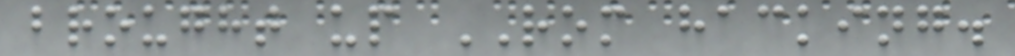brought up ROM hacking.
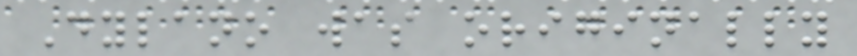Dylano was originally
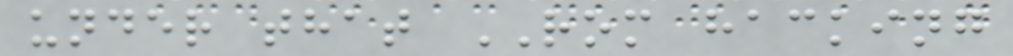under that ROM hacking
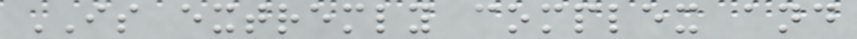IS extremly complex and
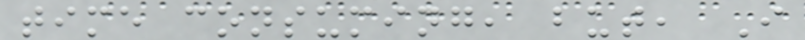time consuming, but, I
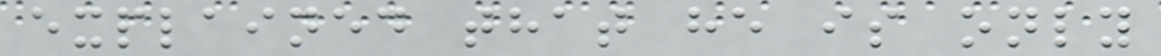explained that he is only
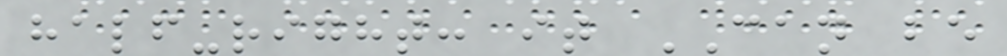half-right: it CAN be
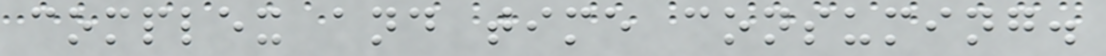complex and time consuming.
